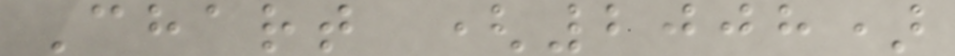Chart (2008)
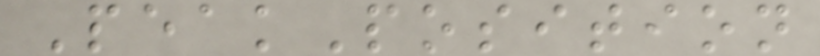PeakPosition
